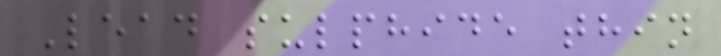Lead sulphide thin
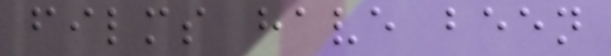films have been
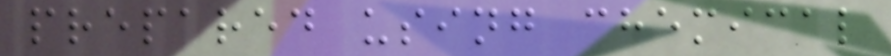prepared using chemical
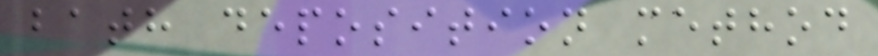bath deposition method
